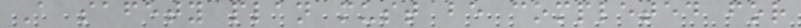A safety plan must be completed for
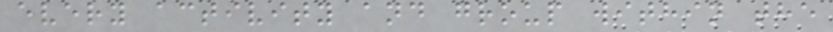every activity and group within the
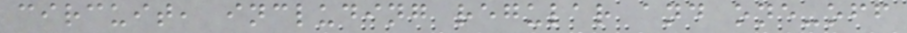circuit, including regular and one-off
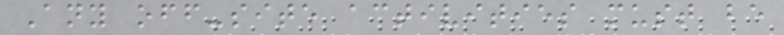Any off-site activities must be
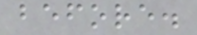before.
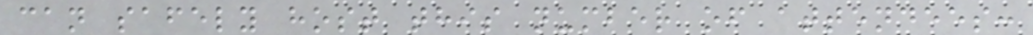can safely host this number of attendees:
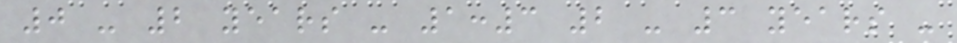0 - 2 years - 1:3 2 - 3 years -
